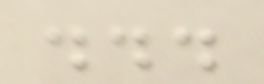...
